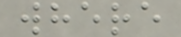where
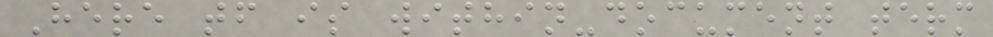Here tf is within-document term
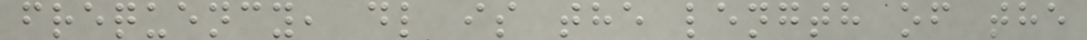frequency, dl is the length of the
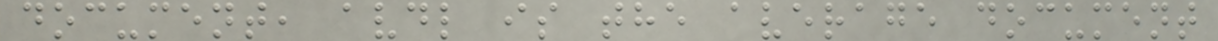document, avdl is the average document
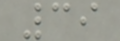39
